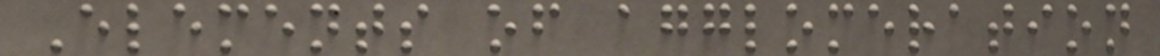Elements of agglomeration
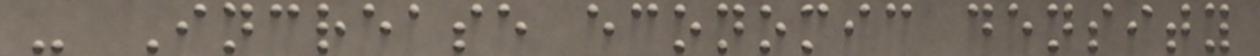- Increase economic density
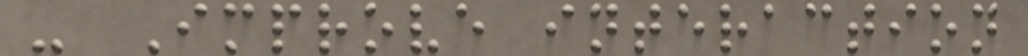- Improve interaction
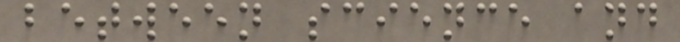between science and
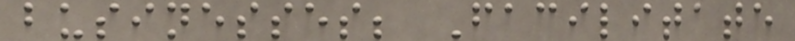businesses; Facilitate
